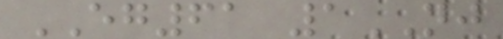EG61 1NJ
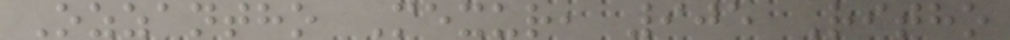Ozzantho Mexur, 905 Ritho
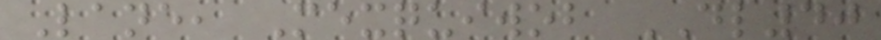Lane, Mexquiwob DL40
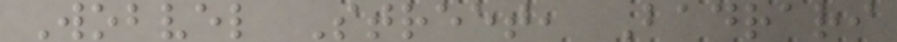Wobvel Street, Badrari
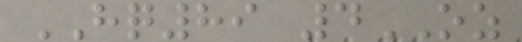HQ89 4OZ
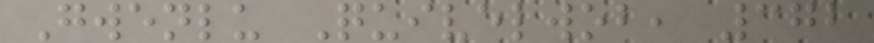Gwenlu Quivelwob, 372
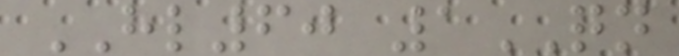HL60 1QN
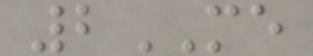2ME
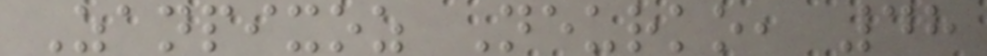Zanpixoz Neurko, 48
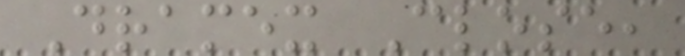Dramex Close,
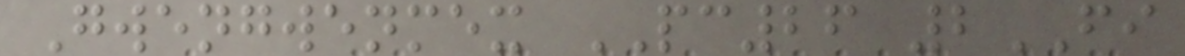Gwengwenmex PC26 2FI
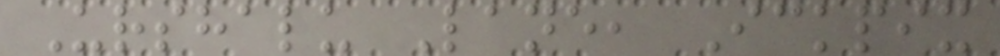Urshalu Lane, Ickpix
